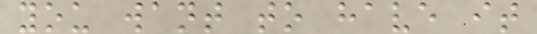you want to have it
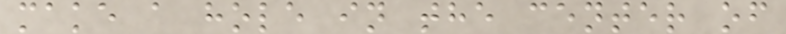make a hole in the center of
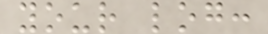your log:
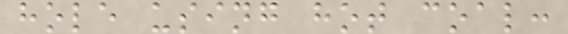hole using hot coal:
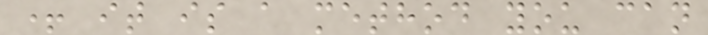+ it is a method you can
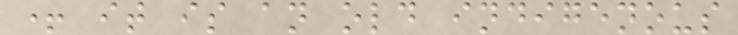+ it is an old indigenous
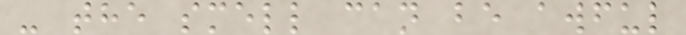- the smell can be awful
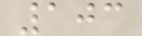103
